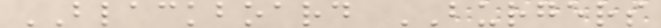BLACKBOARD BURGERS
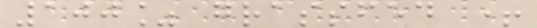100% grassfed +
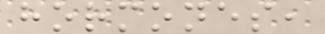hormones,
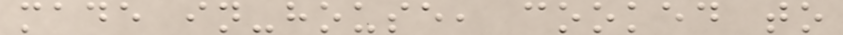made in-house, cooked to
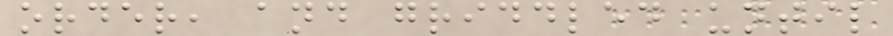order, and griddled until
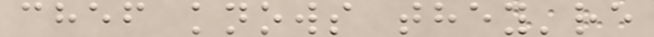chef knows they're
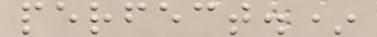perfect.*
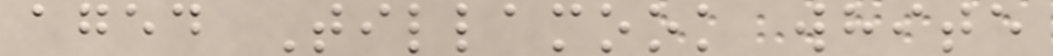aged Tillamook white
